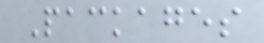Packages
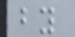by
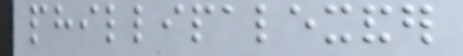phillipalexander
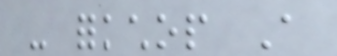- forkchop A
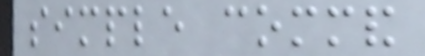simple command
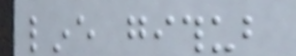line github
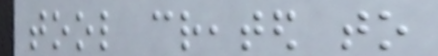tool created to
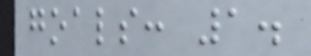goals: 1.
